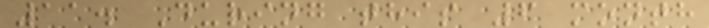11. During this 6 month
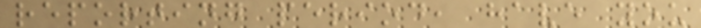reporting period, have you
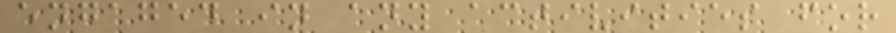engaged in any activities for
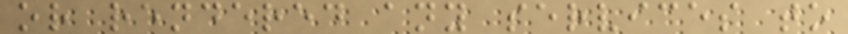or rendered any services to
